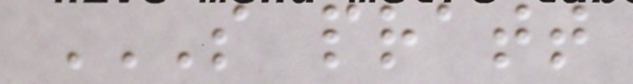S PRATT
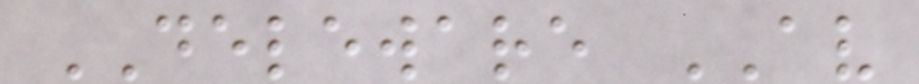DELEWARE AV
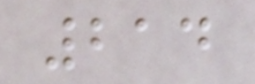214
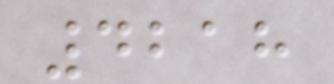4218
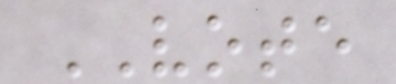VOTE
